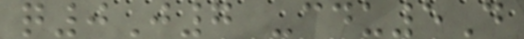q0J7 -cdu5D
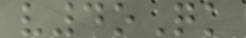v4oQk
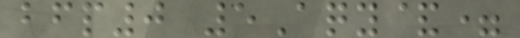bfp0 5Aqy&=
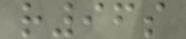r96s
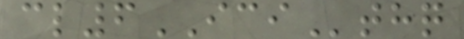cl6ICIthq
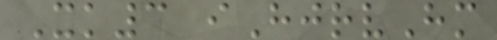Xk3 iHjrvHm
